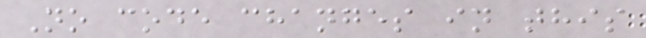No code changes in this
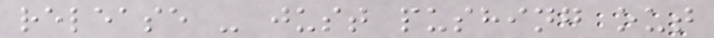release - just pushing out
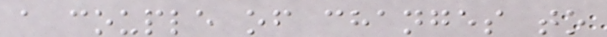a couple of changes to
